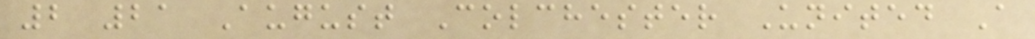2 21 August Colchester United A
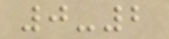0-2
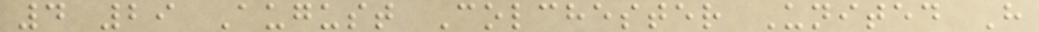4 29 August Colchester United H
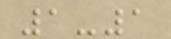1-1
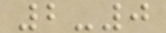2-0
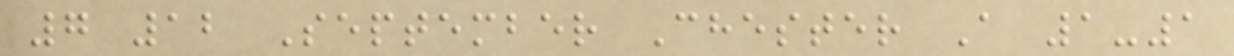7 12 September Chester A 1-1
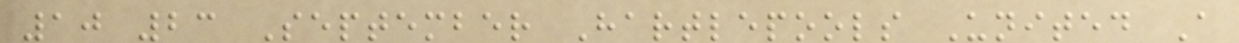10 23 September Hartlepools United A
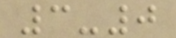3-0
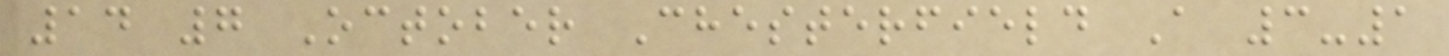14 7 October Chesterfield A 3-1
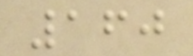160
